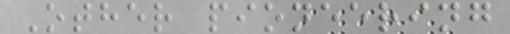Other pioneering
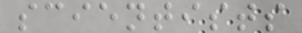scientists
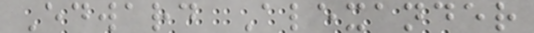Edward Alexander
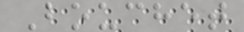Bouchet
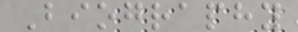Biography
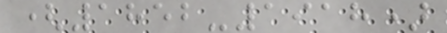(1852-1918)
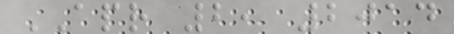APR 2, 2014
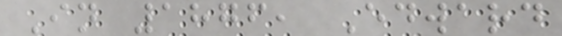In 1876, Edward
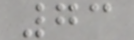73
